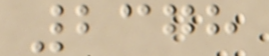2378
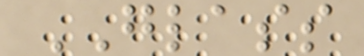GLASS
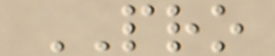PRO
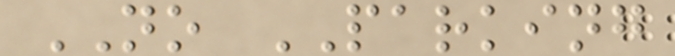NO PARKING
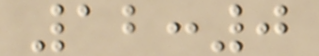12:0
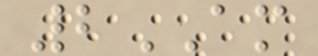2AM
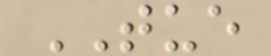TUE
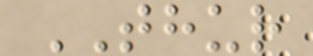THUR
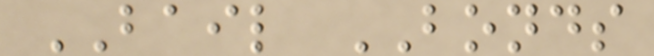BAIL BONDS
